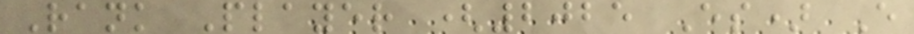Rank Player (2025 Es) E
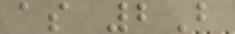as 2B
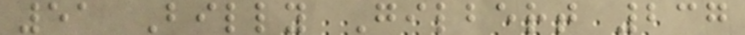51 Billy Gilbert 237
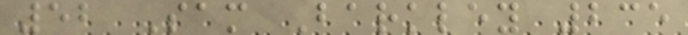52 Sam Barkley 235
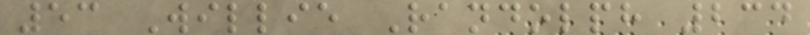53 Willie Randolph 234
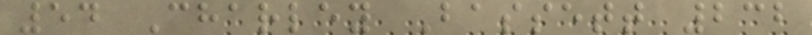54 Charley Bassett 232
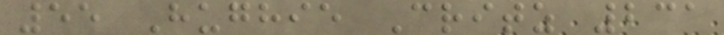55 Hughie Critz 231
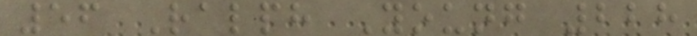56 Ralph Young 228
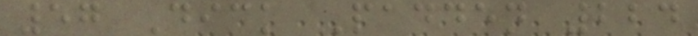57 Dick Padden 224
